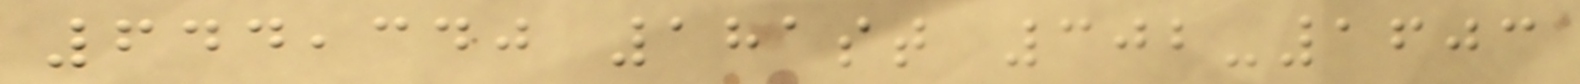644,340 181st 302-1603
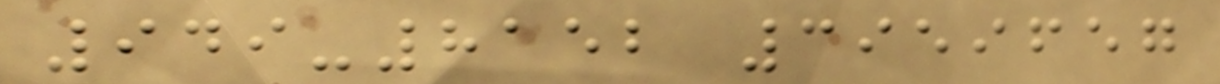949-8152 3959657
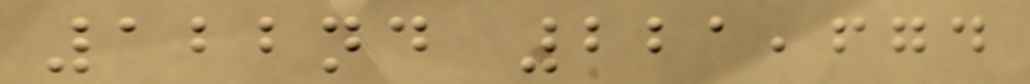122nd 221,674
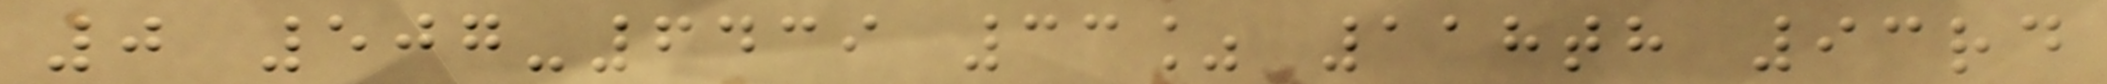0 507-6439 33% 118th 93rd
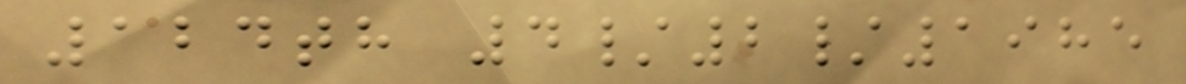124th 4/2/1985
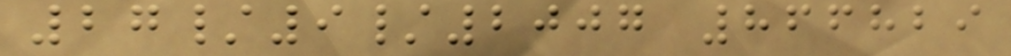27/9/2007 866829
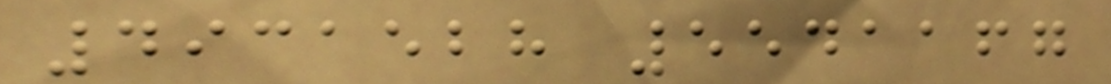4931528 5541167
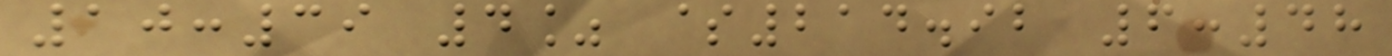10:39 4% $214.92 6:48
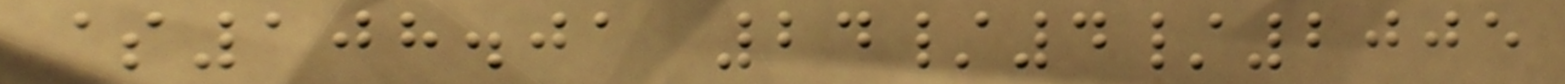$108.01 24/4/2005
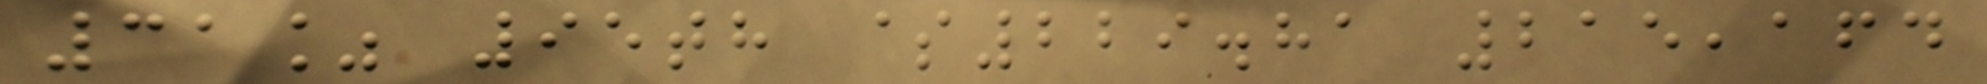31% 95th $229.81 215,164
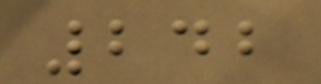242
